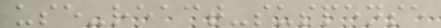use-react-suspense
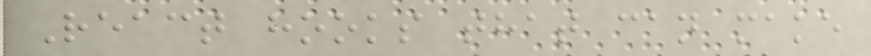React hooks that can make
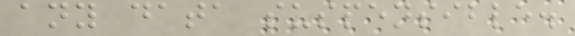any data suspensible.
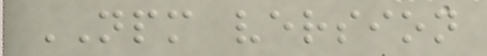NPM version
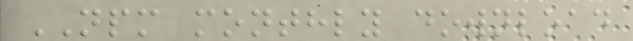NPM monthly download
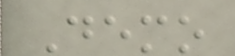Demo
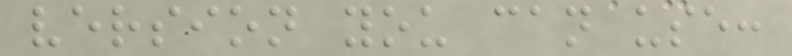version you can use:
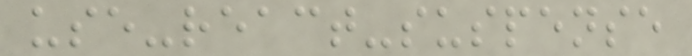use-react-suspense
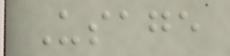Usage
